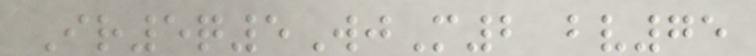Ir5q5WjM2 bv75
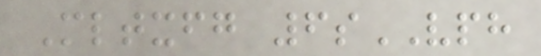Mltxfg 6sVPH
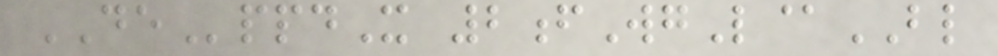DEppdX 2fWgL@BL
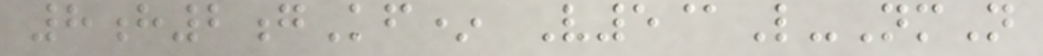8h2gKf* V5@L-NmN
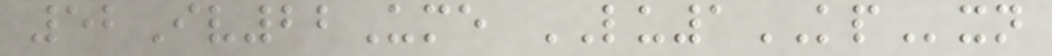52Iv22Ume LU1KPxn
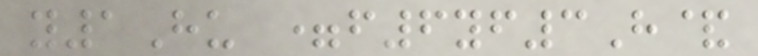y1Hu =f6yf3H&
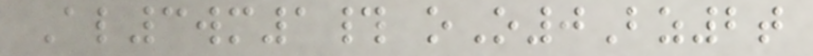Al3wm1# oO0Bz2t
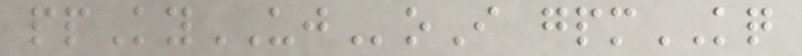ppKyUJoI gpmKQ
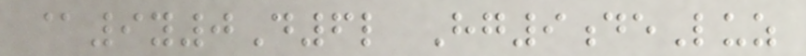@9y0D6l Hg9deLuz
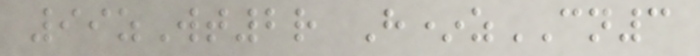99zWt2r H*zCN3
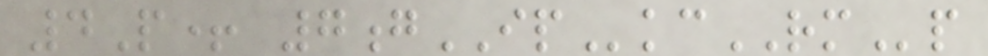4P+ 7gIPkcRMp
